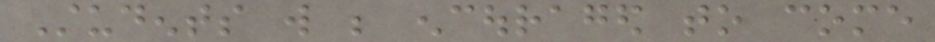Students will be encouraged to come
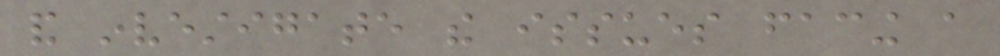and investigate the issues facing a
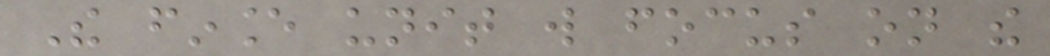The finance unit will focus on the
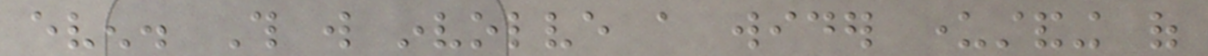even. This will involve a wider understanding of
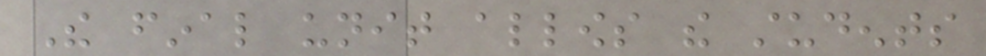The final unit allows the students
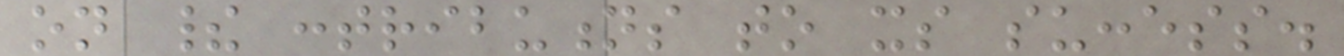on their contributions to its success.
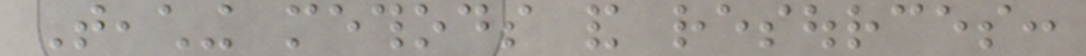Teaching methods and resources:
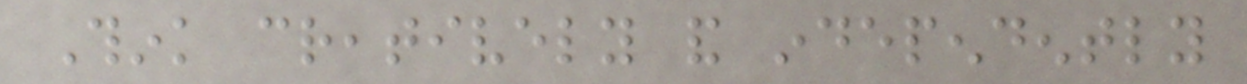Think creatively and independently
